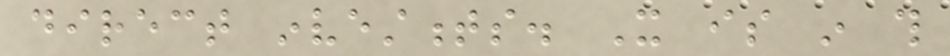direct investments. It is in this
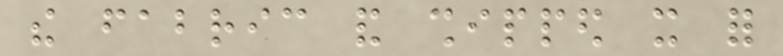the fabric and shipped it for
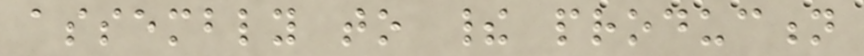assembly to their production
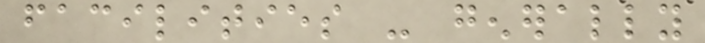facilities - generally
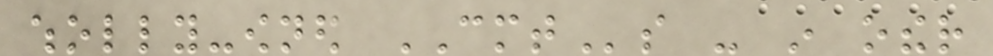wholly-owned CMTs - in other
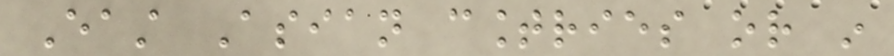East Asian countries or in
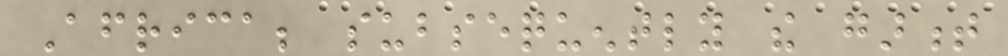Africa; subsequently the garment
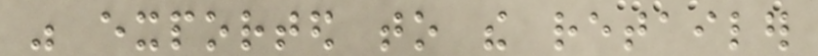was exported to the retailer
